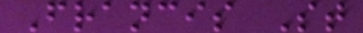Francis St
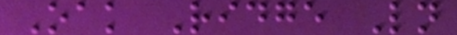Oak Ridge Ln
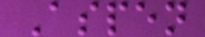Aspen
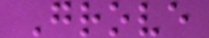Grove
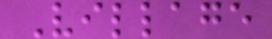Village
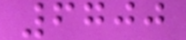6700
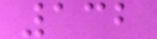132
